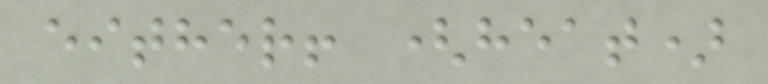either! (heat)
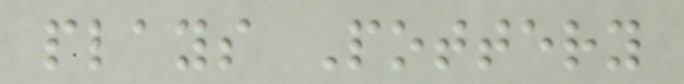plays Pottery
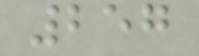257
